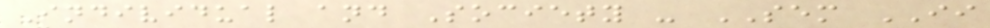Individual and Society - SEM II
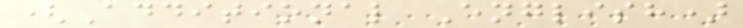(Additional English)
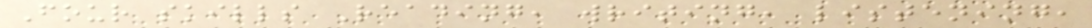Four skills Reading, writing, listening,
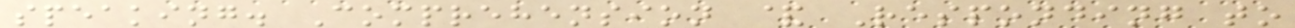speaking. Comprehension & Responding to
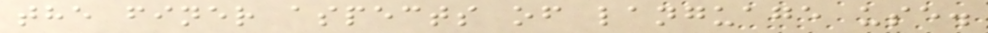the finer aspects of language use.
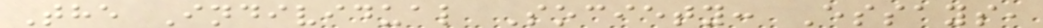The Individual Society: Essays,
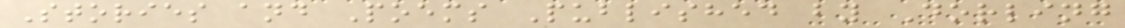Stories and Poems Published by Dorling
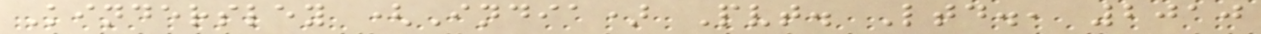Kindersley (India) Pvt. Ltd., 2010
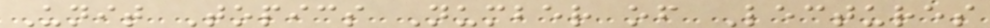Unit Topics Number of Lectures
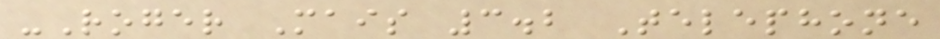-Roger Mais 3.2 Telephone
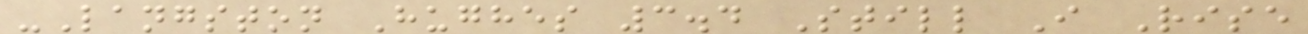-Langston Hughes 3.4 Still I Rise
